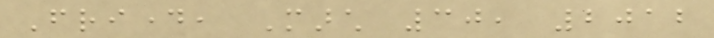Friday, March 30, 2012
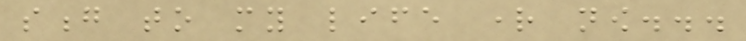song to my life right now...
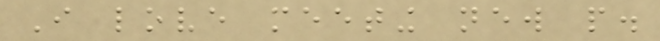I love meeting new people.
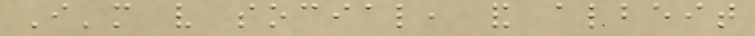I'm very social, and albeit
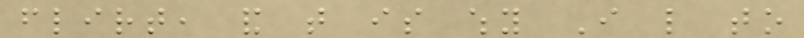flirt, and that is why I like to
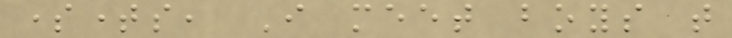sometimes, I meet boys that
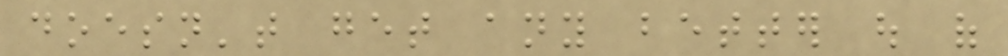doesn't get any better out of
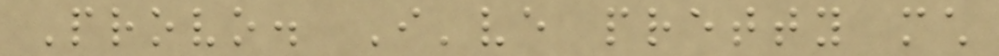Provo. I've pretty much
